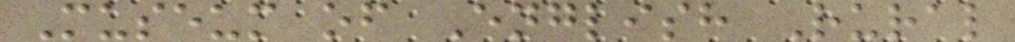Museum of English Rural
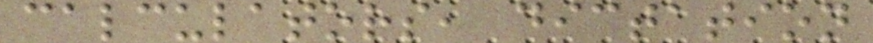calculators, dictation
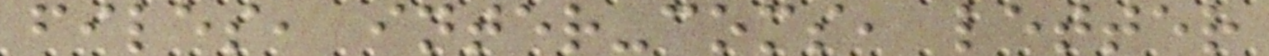files, inter-coms, letter
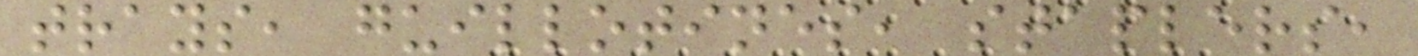trays, guillotines, staplers,
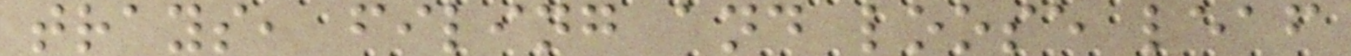trays, filing and loose leaf
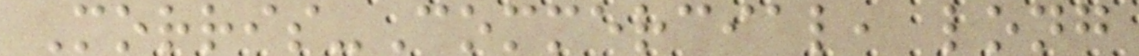Morris-Commercial, long
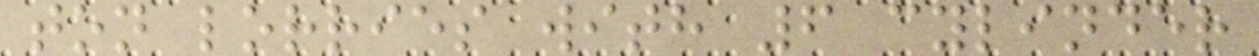ton lorries with 6 cylinder
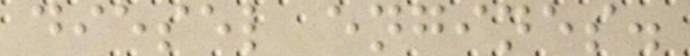diesel engines.
